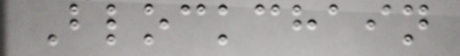Blockchain
